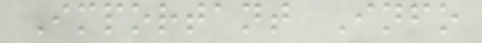Important Info
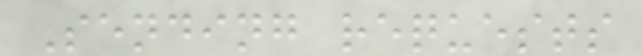Sending requests
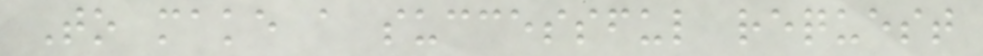To make a successful request
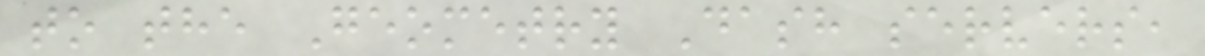to the Geometry Dash servers,
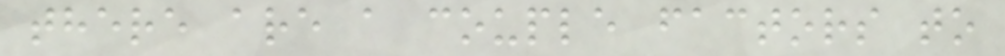there are a couple factors to
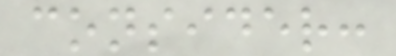consider:
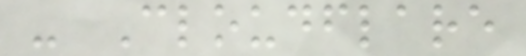- Cloudflare
